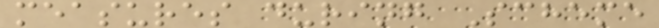measures during Scheme
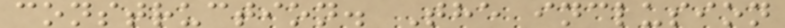construction. The inclusion
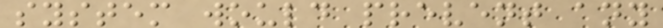system would prevent any
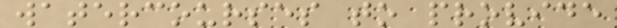watercourses to provide
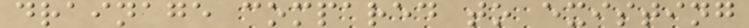drainage compared to existing
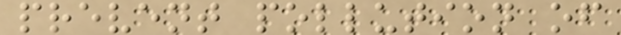prevent pollution of
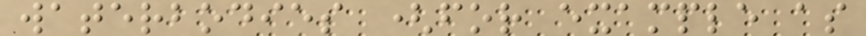waterbodies (for example as
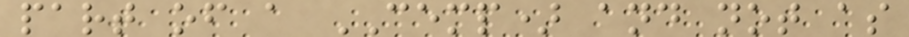part of a CEMP) and not as
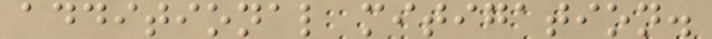additional mitigation.
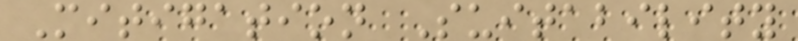Mitigation Suitability
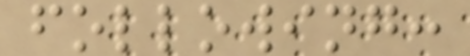following:
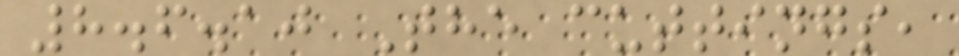8.6.10 The cuttings,
